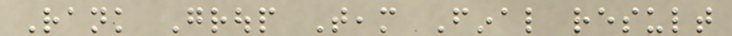Rank Group Team Final result
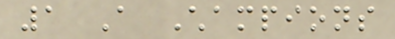1 A Champions
